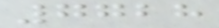7728
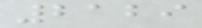2129
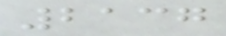2137
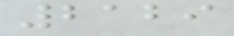2129
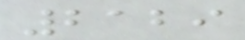2129
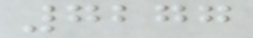7277
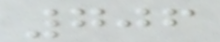706
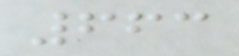663
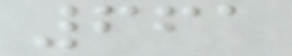661
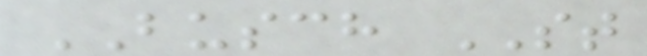BUSCH ST
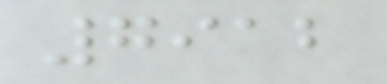7912
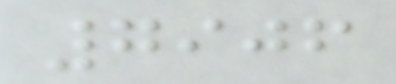7906
